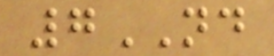7ND
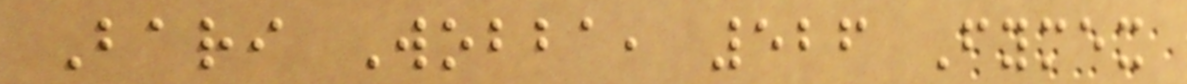Bari Wobba, 526 Fymex
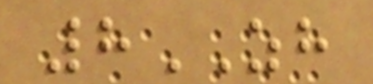8ZH
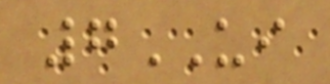7UI
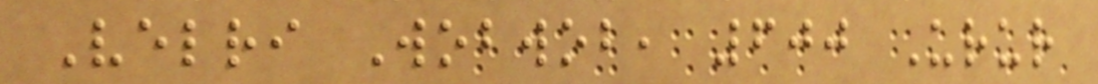Velri Wobwob, 600 Urur
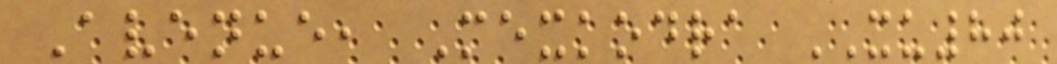Avenue, Mexkodra XU80
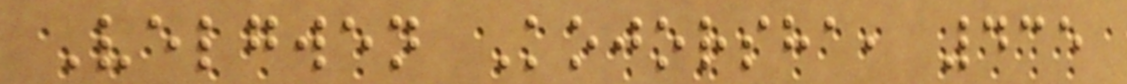Velgwen Kojorsha, 435
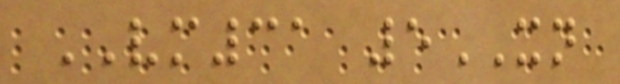VM31 5XN
